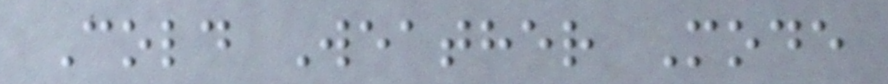Cold Weather Mode
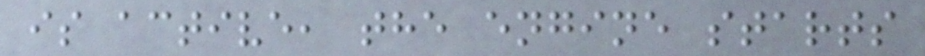is active, the engine starts
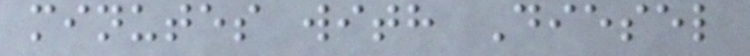minutes with Diesel
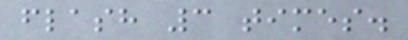flash 3 times.
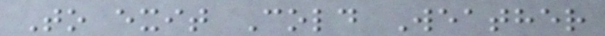To exit Cold Weather
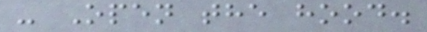- Open the hood.
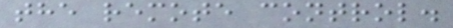the remote control.
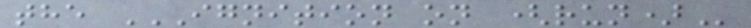the IGNITION ON (RUN)
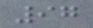97
